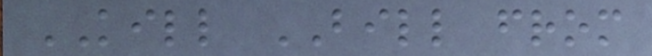KILL BILL from
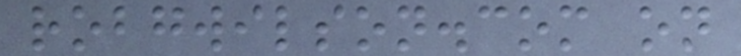robgwilson.com on
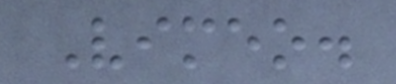Vimeo.
